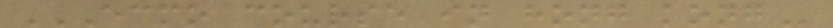ECMO COURSE IN HONG KONG
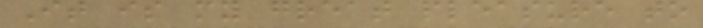It is my great pleasure to
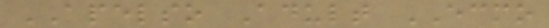APELSO Adult ECMO
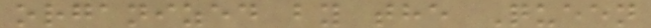organized by the Queen
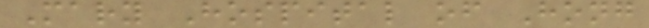Mary Hospital of Hong
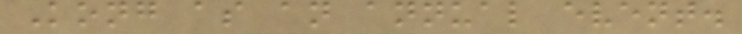Kong as an annual event.
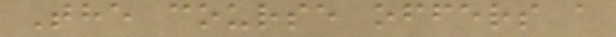The course offers a
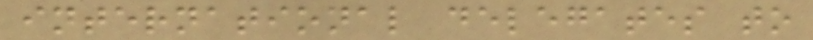international delegates to
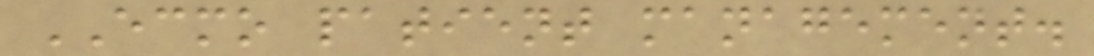ECMO patient management.
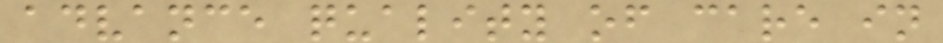advance quality of care in
